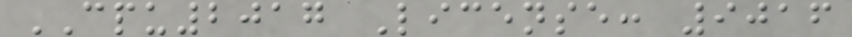CPU2017 License: 9016
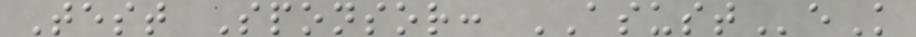Test Sponsor: ASUSTeK
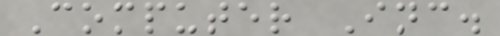Computer Inc.
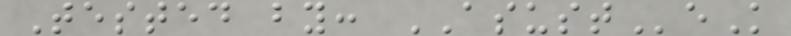Tested by: ASUSTeK
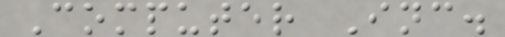Computer Inc.
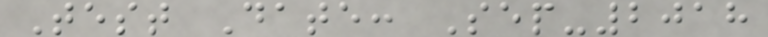Test Date: Sep-2018
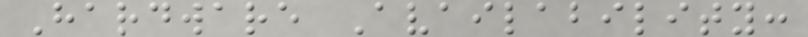Hardware Availability:
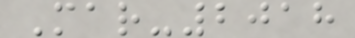Mar-2018
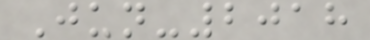Jun-2018
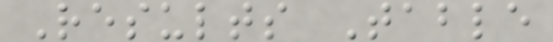Results Table
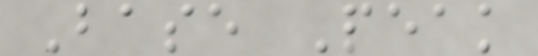Base Peak
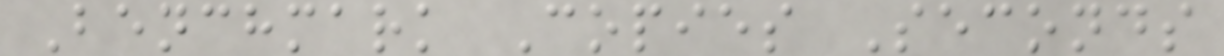Benchmark Copies Seconds
